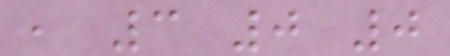, 3 0 0
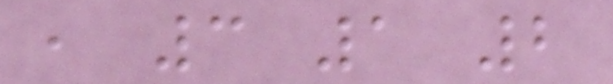, 3 1 2
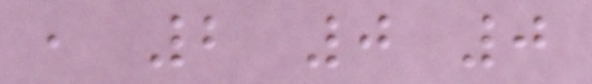, 2 0 0
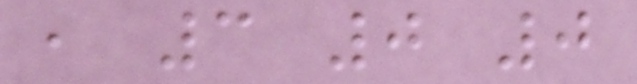, 3 0 0
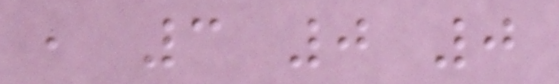, 3 0 0
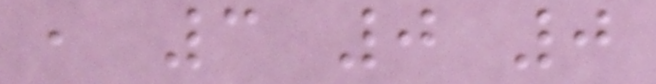, 3 0 0
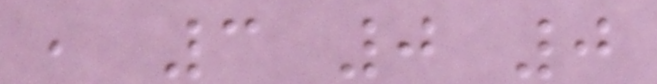, 3 0 0
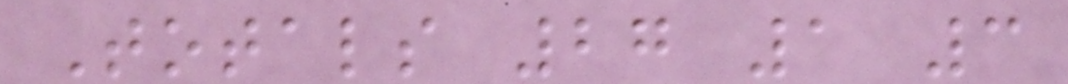Totals 27 1 3
